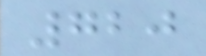720
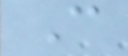C
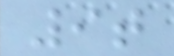9t
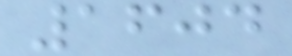1604
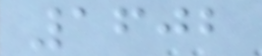1602
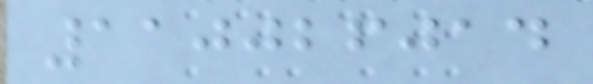110026014
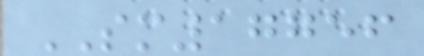SM17756
